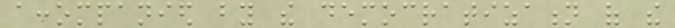accompanied by the democratization of the
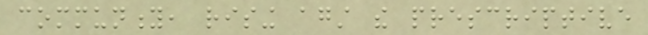community, rising against the prescriptive
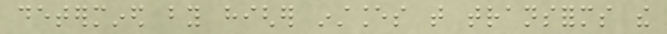determined by higher instances that transforms the
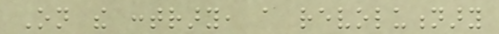On the contrary, a revolutionary
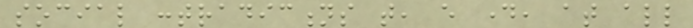social contradictions that, every day, at all
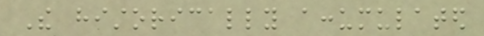The historically accumulated
